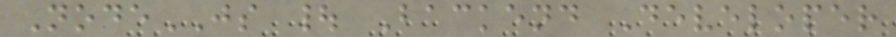NodeJS | Backend Developer
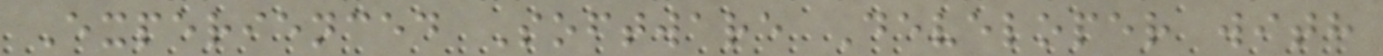Experienced Software Developer with
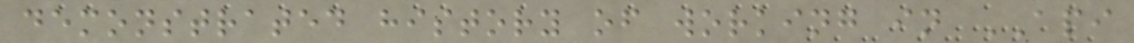demonstrated history of working in API
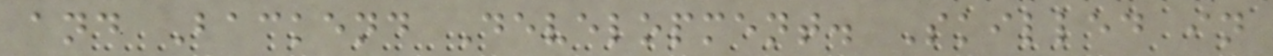and Backend Development. Skilled in
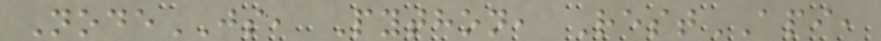NodeJS, Python, RestAPI,
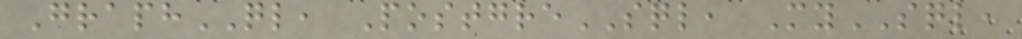GraphQL, PostgreSQL, MySQL,
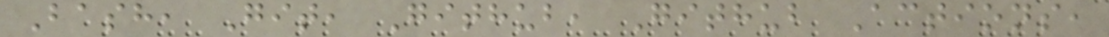Bash, Git, Github, Github Actions,
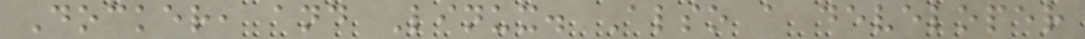Docker, and Linux. Also a developer
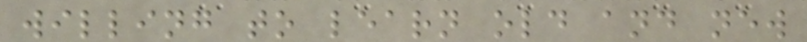willing to learn old and new
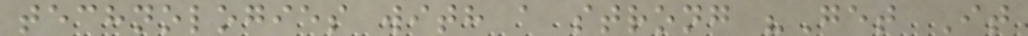technologies with a strong "Get It
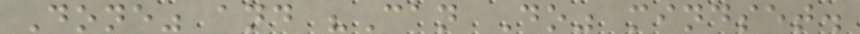Done" and "Can Do" mindset.
